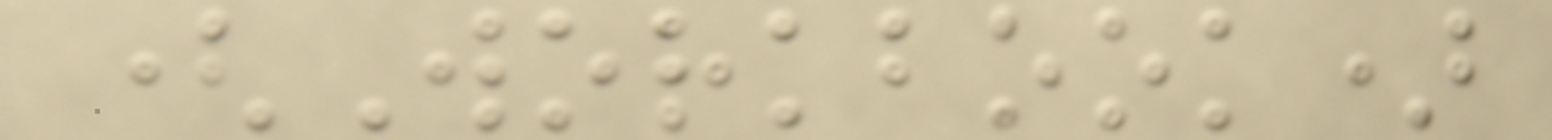(Workbook)
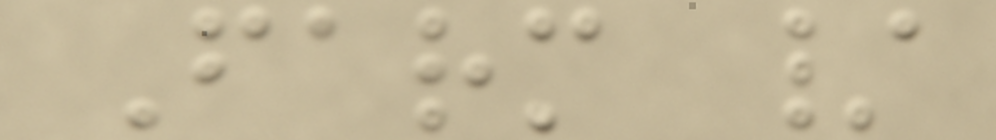Farm /
